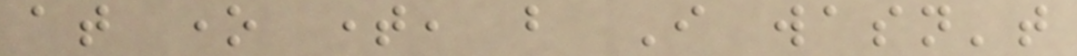at one time, but I wasn't
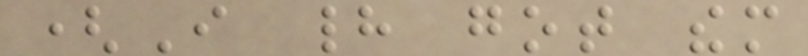(I had got them
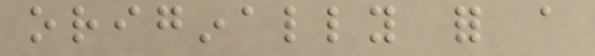originally for a
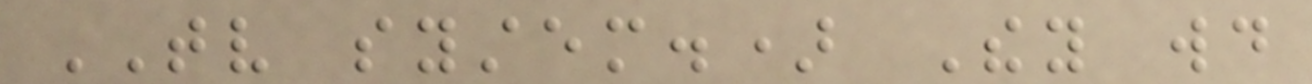TV system.) They would
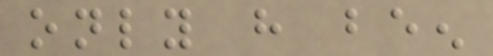only have been
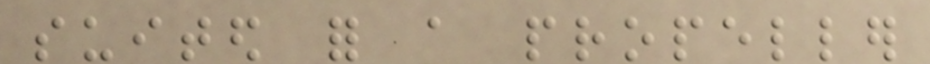suited for a propeller
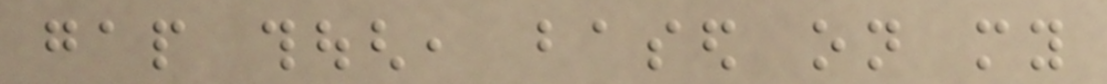gap though, based on my
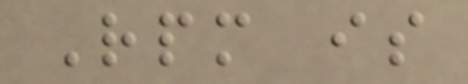Rpm is
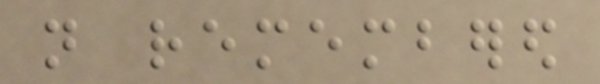not remembered
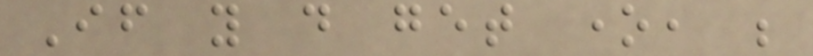If you do get one, be
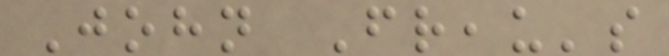John Freau's
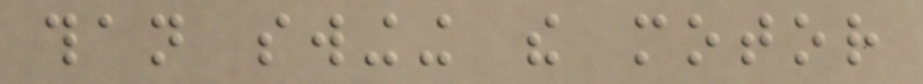than swinging the motor
